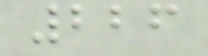226
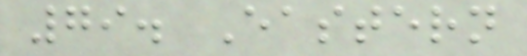79. Eastern
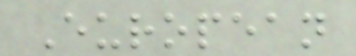European
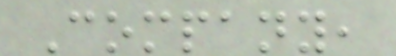Company,
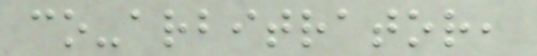co-arbitrator,
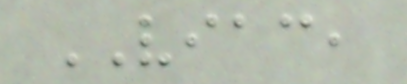VIAC,
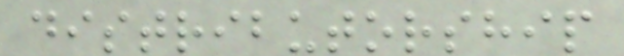distributorship
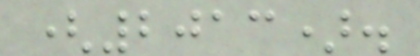(2013).
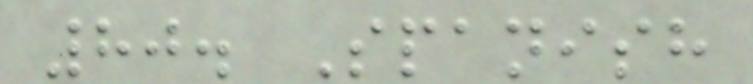80. Spanish
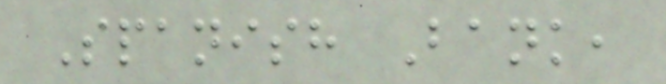Spanish Bank,
